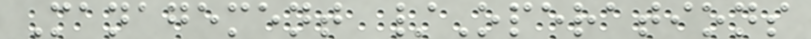Management /Operations
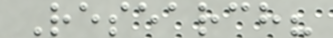Research?
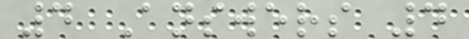4 Answers 4
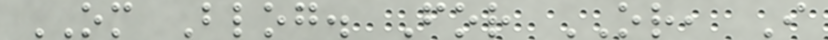OM Blog. For OR, I
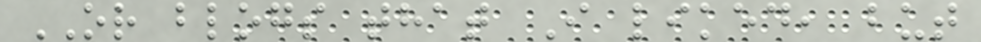OR blogs that I liked, but
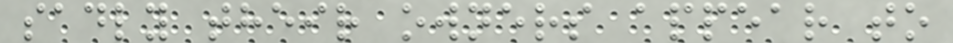sadly their owners appear to
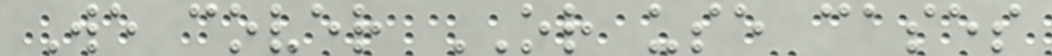We cover OR use cases
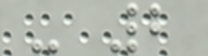- 2
